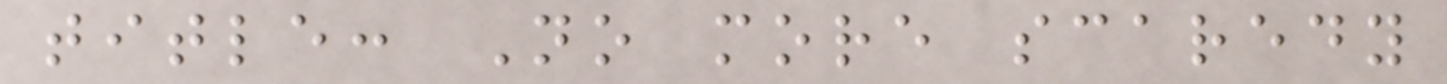title: No more scaredy
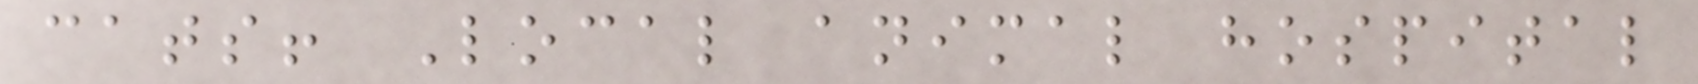cats! Local animal hospital
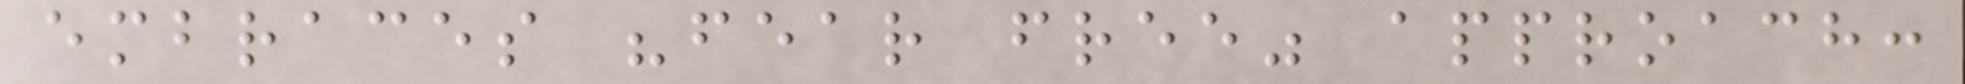embraces "fear free" approach:
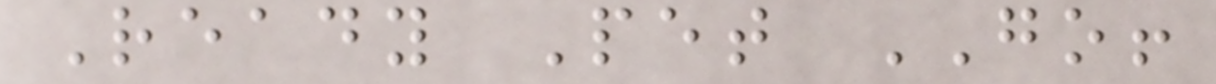Ready Pet GO!
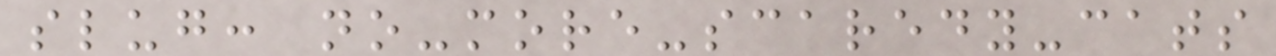slug: no-more-scaredy-cats
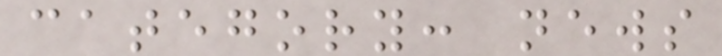category: news
